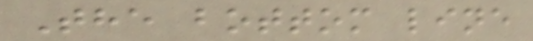The bottom line
